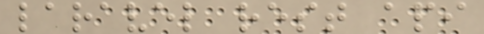laravel rest api
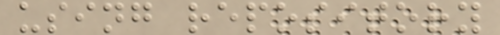using repository
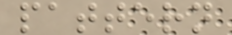pattern
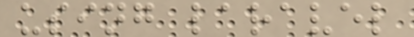using laravel
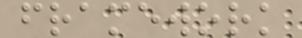framework
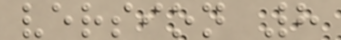version 8
